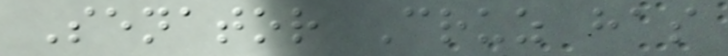Senator Cruz has
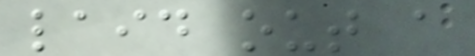laid out a
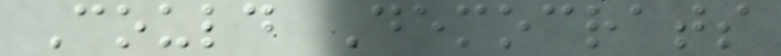Could Democrats
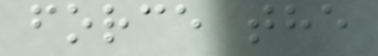force the
